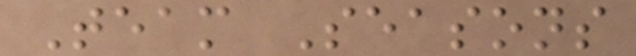Team Seasons
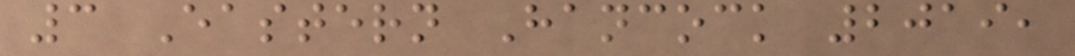3 Eastern Hancock 2019,
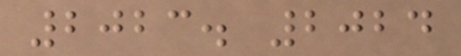2023. 2024
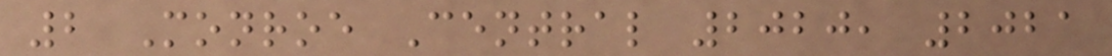2 Monroe Central 2020, 2021
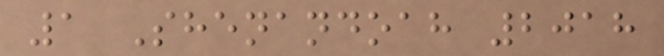1 Shenandoah 2018
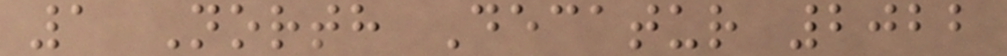1 North Decatur 2022
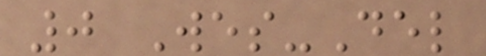0 Wes-Del
